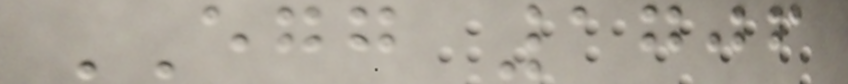EGG 1706
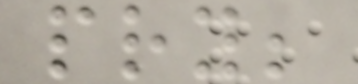pry;
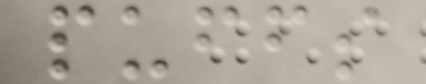puffs
